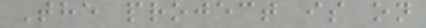The project is on
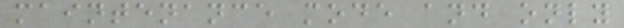maintenance mode and only
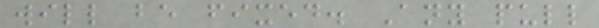will be fixed. Any pull
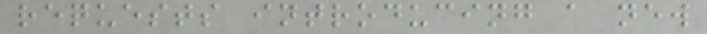requests introducing a new
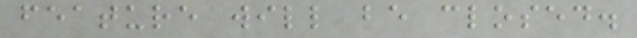feature will be closed.
